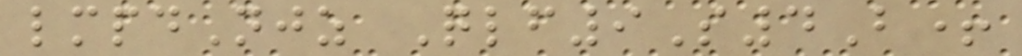lmpdNjz Qlf9S4B+
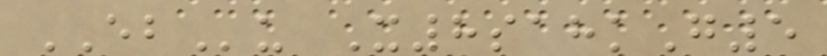EBu X8sahkG5
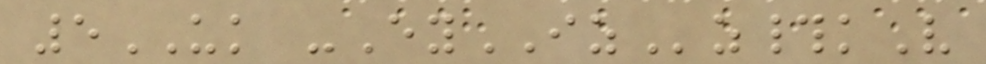5UK -EyIZz#kV
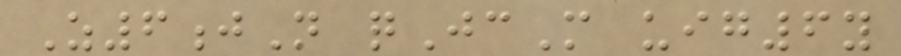Z6jN qJcM uig6y
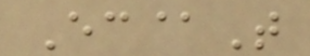Ec@T
